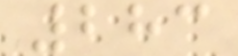283
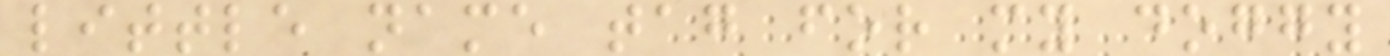little name tag for my doggy
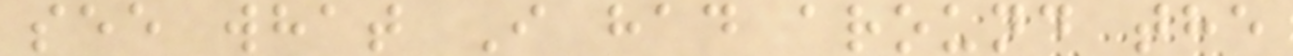see what I had around the
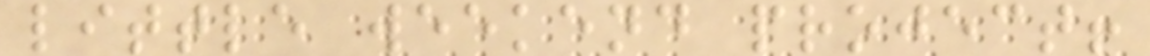little weekend project!
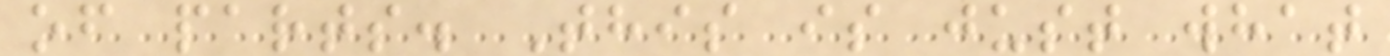of parts. This is just what
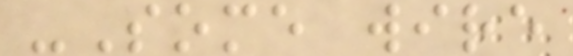-Some wire
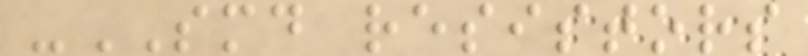-SMD resistors
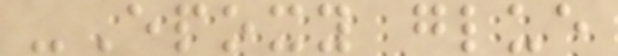-Epoxy glue
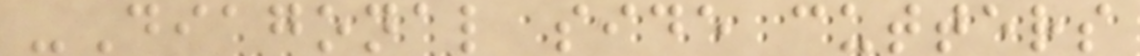-Diagonal side cutters
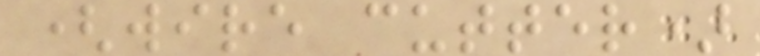(wire cutter)
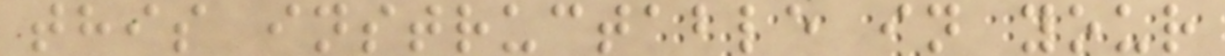this instructable in your
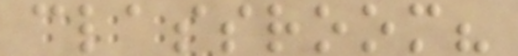classroom?
